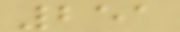251
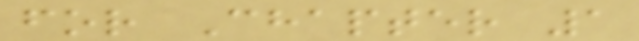for Chapter 1
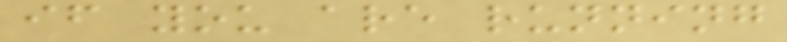if you are running
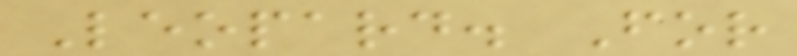Leopard. For
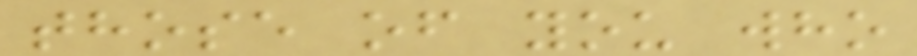those of you who
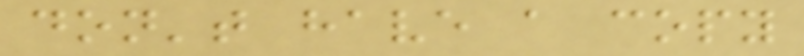don't have a copy
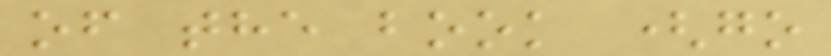of the book (go
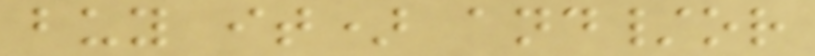buy it) and/or
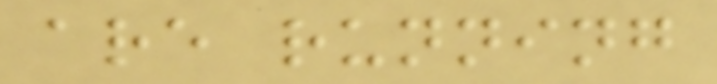are running
